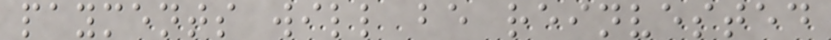payments will be reinvested
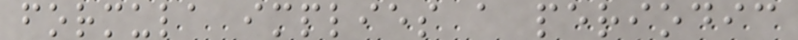formula implies a periodic
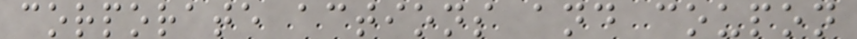corporate actions and coupon
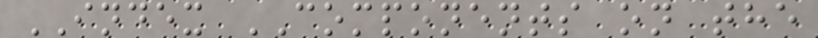INDEX COMPONENTS on the
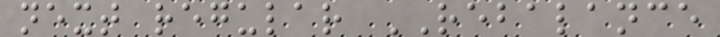next regular REBALANCE
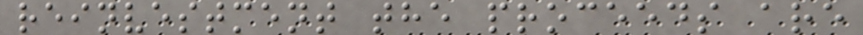reinvestment the proceeds are
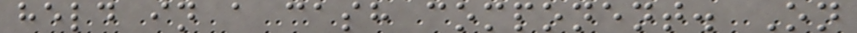held in a cash component. On
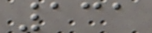131
